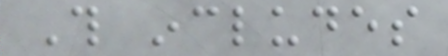This includes
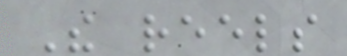The reels
